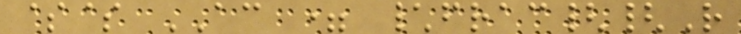$$ AC = \frac{{R
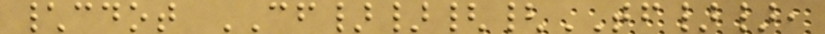\cdot CF}}{{TF}},
